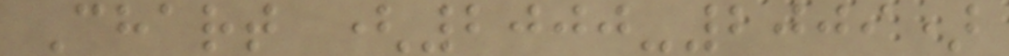Chart (2000-2009)
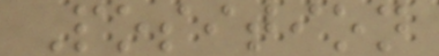Position
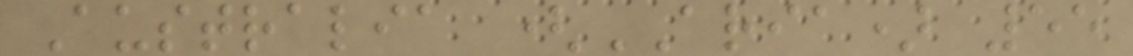Australia (ARIA) 55
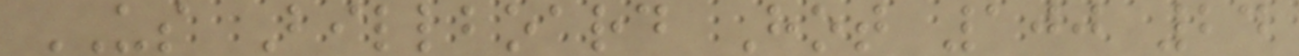US Billboard Hot 100 24
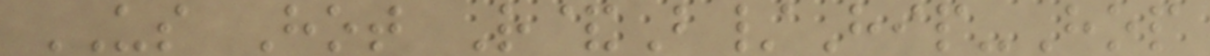US Hot R&B/Hip-Hop
